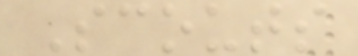Scouts
